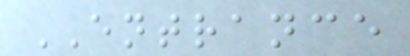ENTRANCE
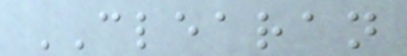CLEARAN
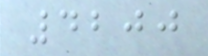4200
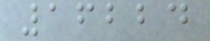16224
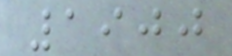1900
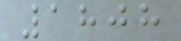1808
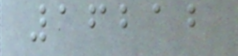16212
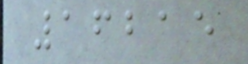16215
